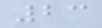23
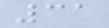31
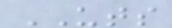UTS
